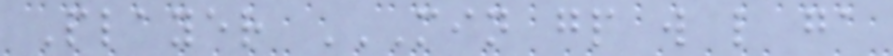Player MIN GP W L GA
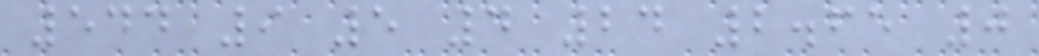544 9 5 4 24 2.65 0
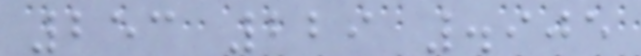253 229 .905
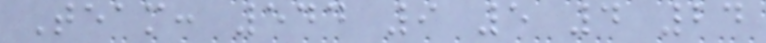Team: 544 9 5 4 24
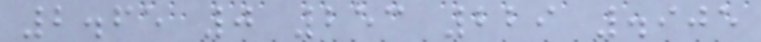2.65 0 253 229 .905
